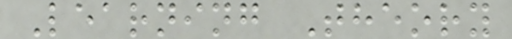Learning Theory
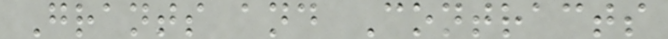Grants and Contracts
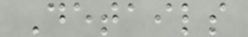Details
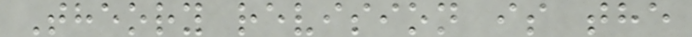Theory revision is the
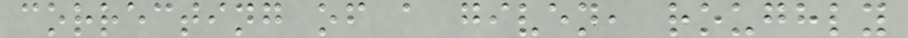correcting of a given, roughly
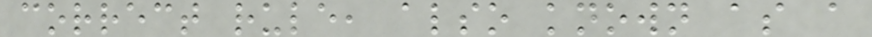correct rule, also known as a
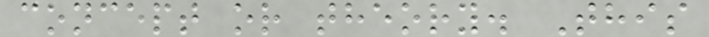concept or theory. This
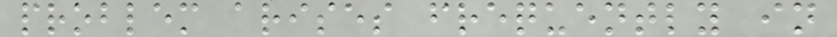problem arises frequently in
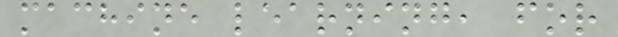machine learning, for
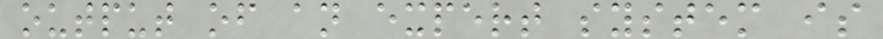output of an expert system is
